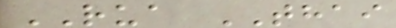RUA THAI
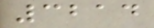3214
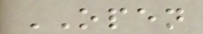OPEN
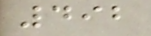492
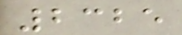2325
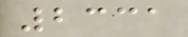2331
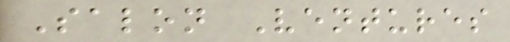Salon Ventures
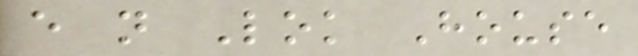e n Lok House
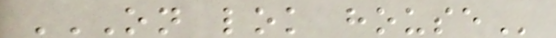ON LOK HOUSE
